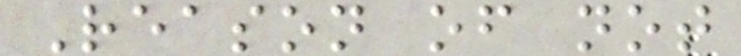Reason of not
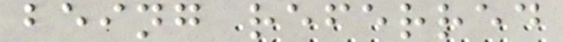being referred
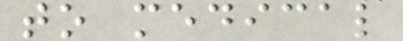to medical
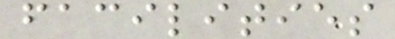facilities
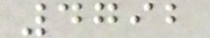4792
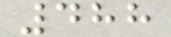488
